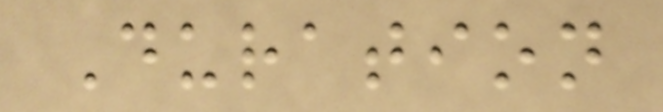Duration
